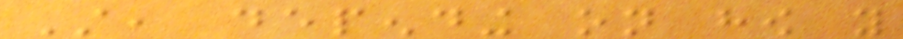Still, depending on how you
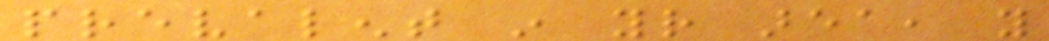prevalent in your area, you
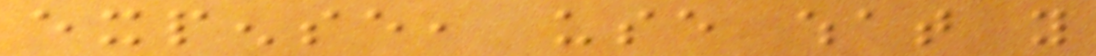expense, use what you
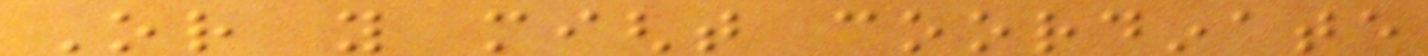Or you might coordinate
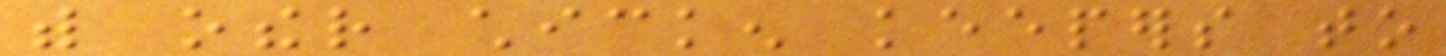with other chicken keepers to
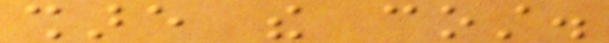share the cost.
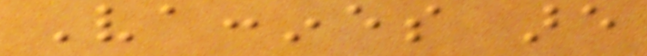Vaccines are
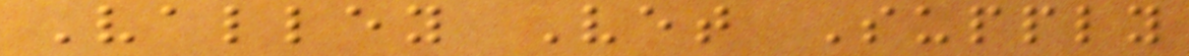Valley Vet Supply
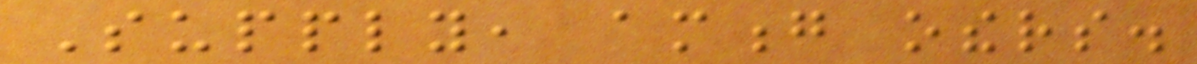Supply, among others.
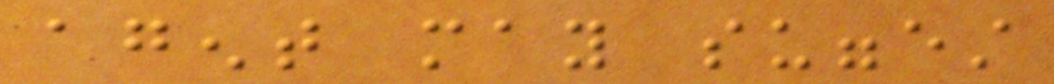agent may suggest
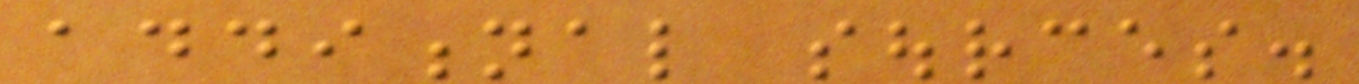additional sources.
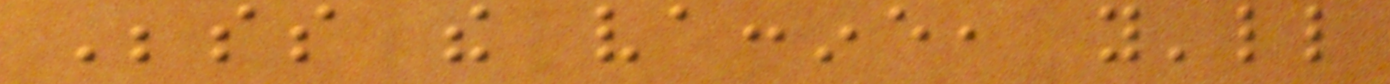Besides the vaccine, you'll
